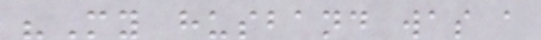"My husband was a
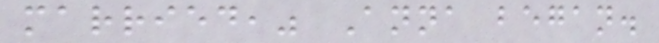married," Anna began.
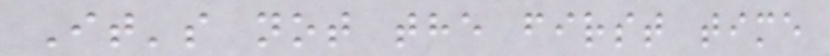It's not the first time
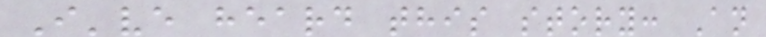I've heard this story: An
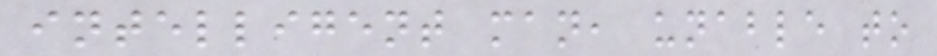intelligent man, unable to
